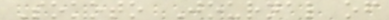Sokoto Journal of
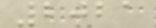2021
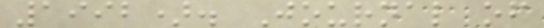1992). Journal of
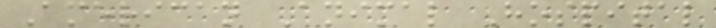American Animal Hospital
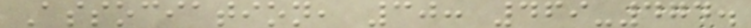Association, 30: 469-474.
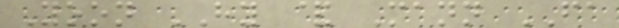Yoon HY & Mann FA
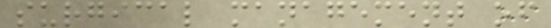surgical management of
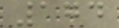174
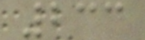233
